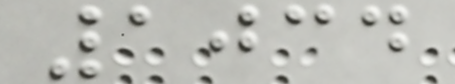1034
